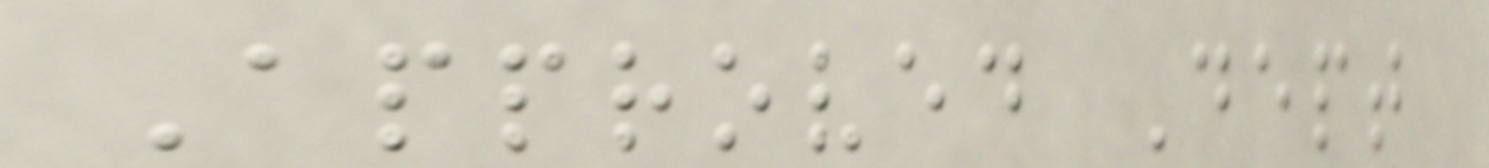Approved Dept
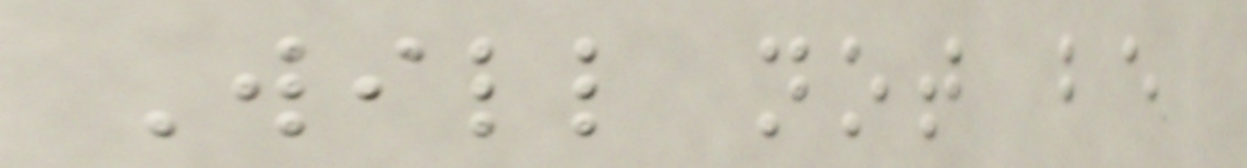Will not be
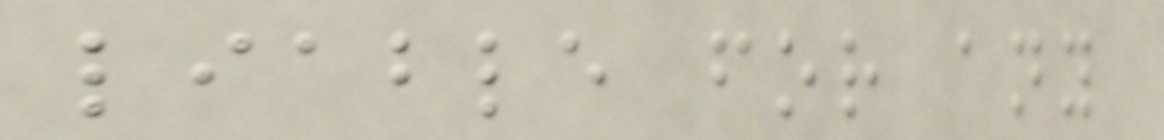liable for any
